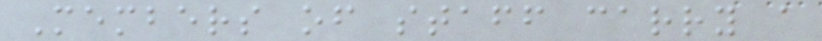Members of staff carry a
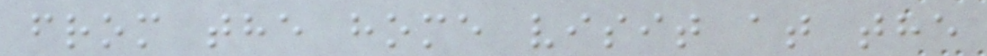from the home visit at the
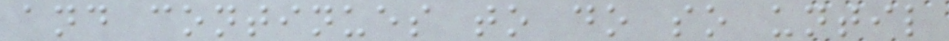and continues to do so until
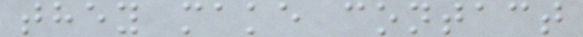they make contact
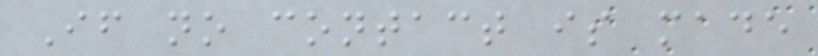If no contact is made
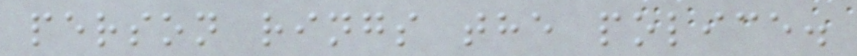person rings the police.
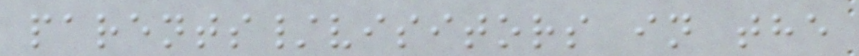parents/visitors in the
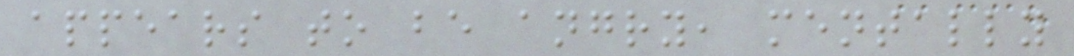appears to be angry, mentally
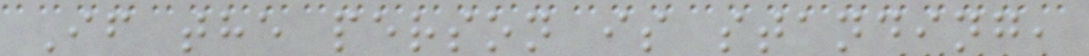If the person is standing,
